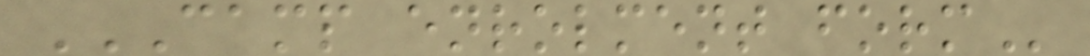CAMP ENROLMENT FORM
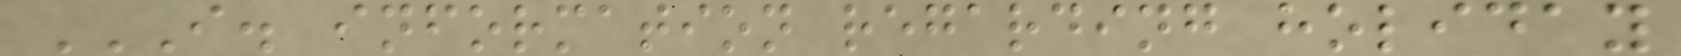I. INFORMATION REGARDING HOLIDAY
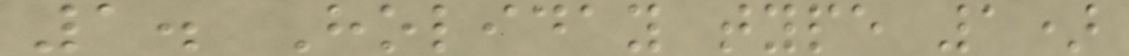1. Holiday type 1)
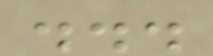...
